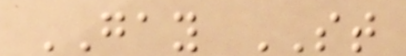GAY ST
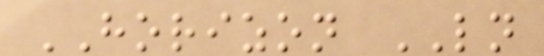HORIZON LN
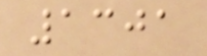1301
